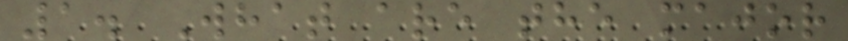1. What are the major
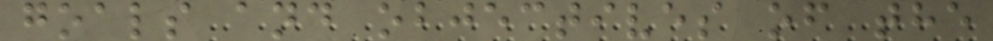goals and objectives of the
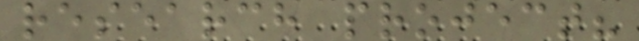research project?
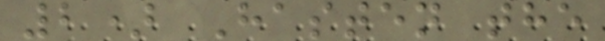2) Hasten the
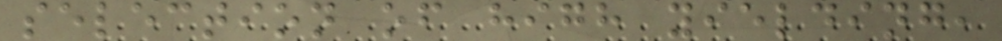selection of high yielding,
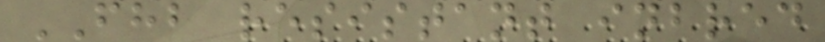FHB resistant inbred
